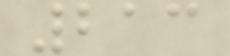213
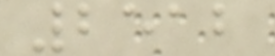2512
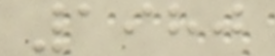1980
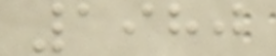1980
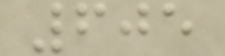605
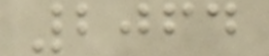2064
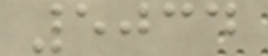5034
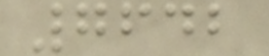7642
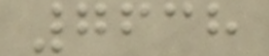7638
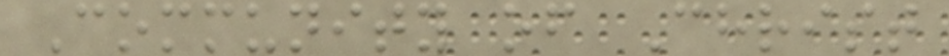Community of Christ
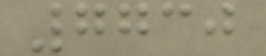7730
